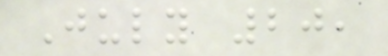July 20,
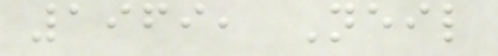1969, Neil
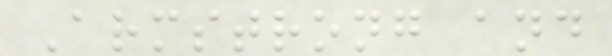Armstrong and
